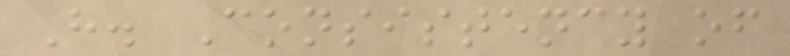H. Consistency of
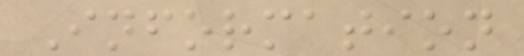Information
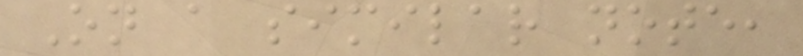On a similar note,
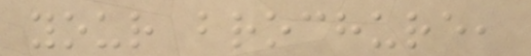your brochure,
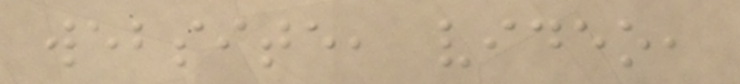website, video,
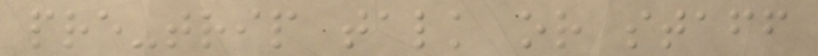pre-trip talk or staff
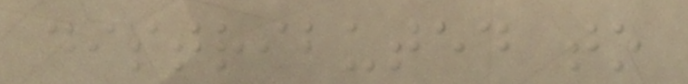distributed to
